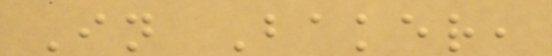In Baker,
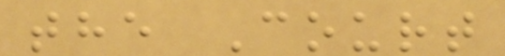the Court
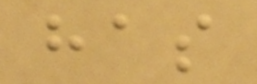has
